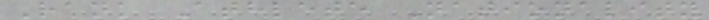Rank Athlete Nationality
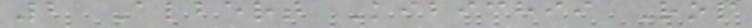2 Albert Kibichii Rop
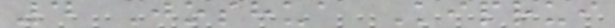4 Joshua Kiprui
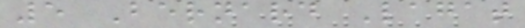5 Bernard Lagat
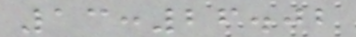13:26.02
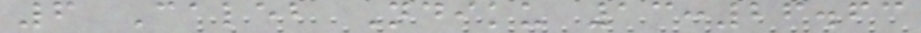6 Caleb Ndiku 13:26.63
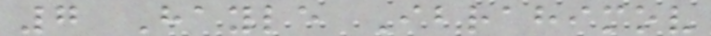7 Hayle Ibrahimov
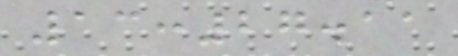13:27.11
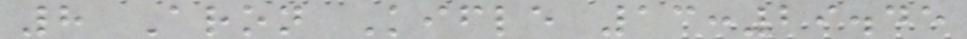8 Aron Kifle 13:29.45
